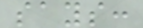says:
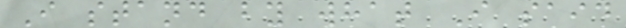I stand by what I said
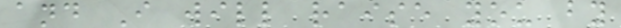and I will raise you by
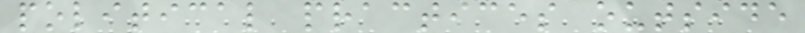political practices outside
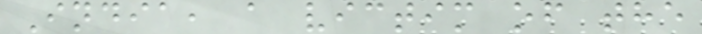India, a victim of the
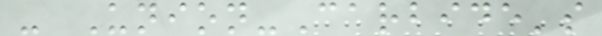- Union-Carbide's
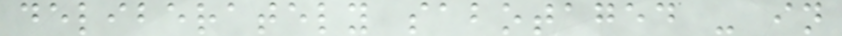deliberately sabotaged - in
